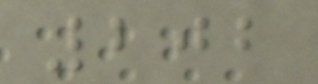202
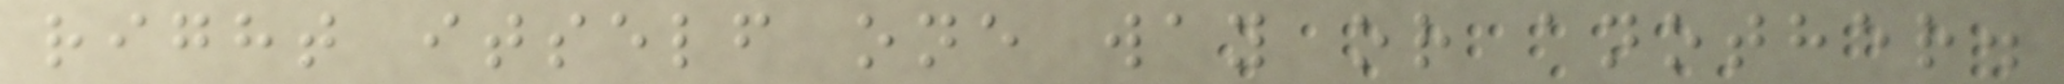right itself one way or another.
